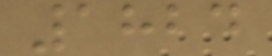1824
